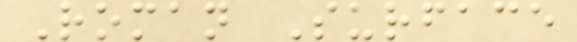Roman Surface
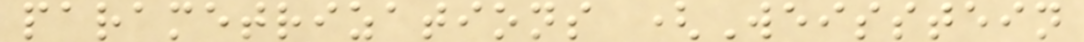parametrizations (Weisstein
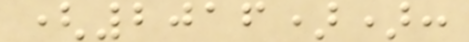(2016)):
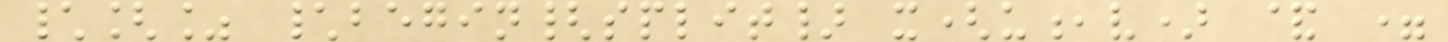\[% \begin{split} x(u,v) & =
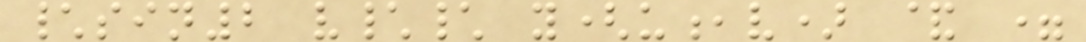\sin2 v\\ y(u,v) & =
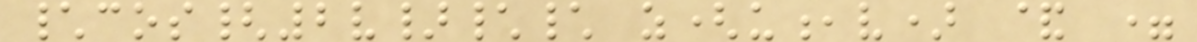\cos{2v}\\ z(u,v) & =
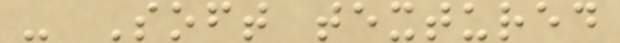- Soft textured
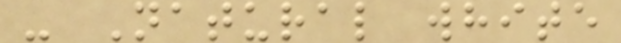- Natural white
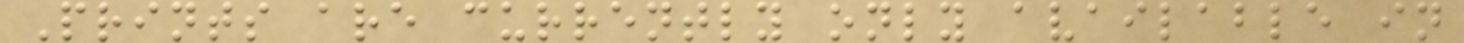Prints are currently only available in
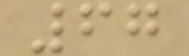67
